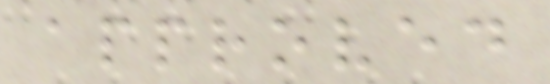approved
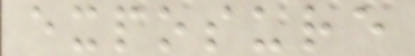exposure
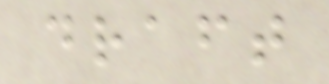draft
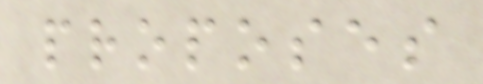proposes
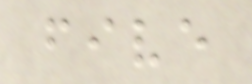five
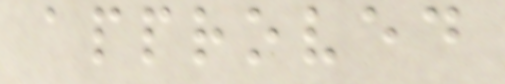approved
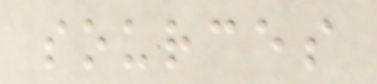sources
